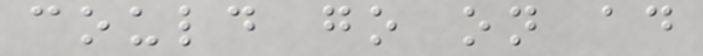could go on ad
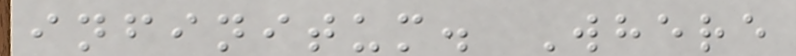infinitum. Where
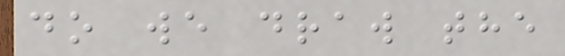do we draw the
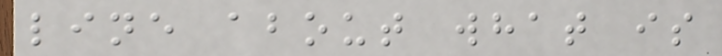line about what is
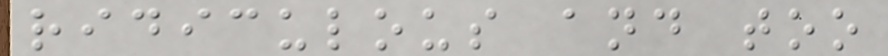ridiculous and too
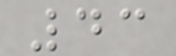43
